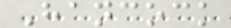Hancock
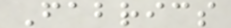Fabrics
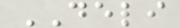DELI
